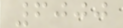6000
